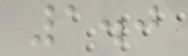1.0
